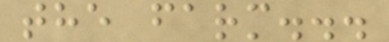the farm...
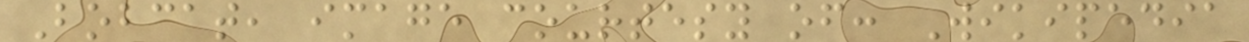Bobcat, image courtesy of: Wikipedia
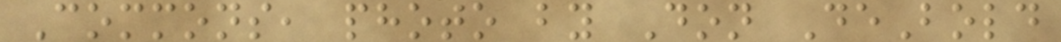Commons, photo by Don DeBold
